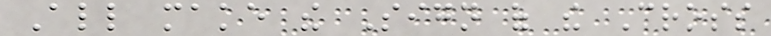All make the Sign of the Cross
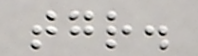together.
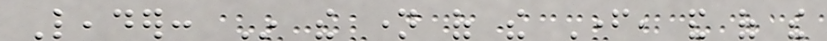Leader: In the name of the Father, and of the
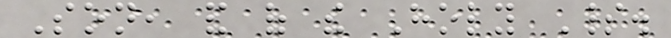Son, and of the Holy Spirit.
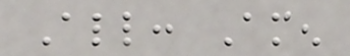All: Amen
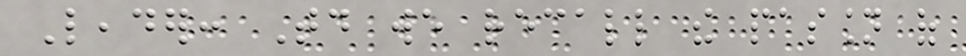Leader: Today we recall the passion of
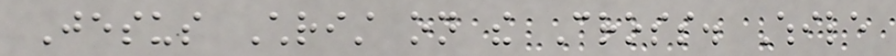Jesus Christ on the Cross. While
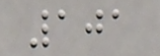101
